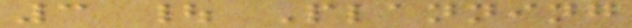3 | Planning
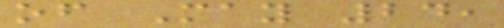of May 24,
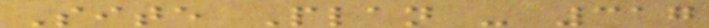Site Plan - 317
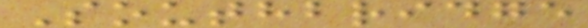Southbridge
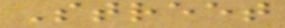Street
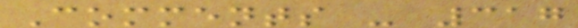Comments - 317
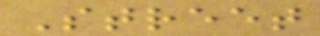Street
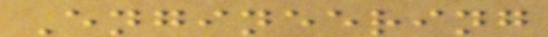Engineering
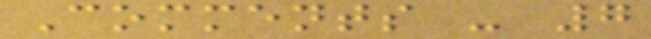Comments - 7
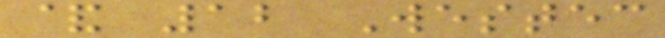& 12 Westec
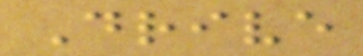Drive
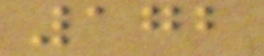172
